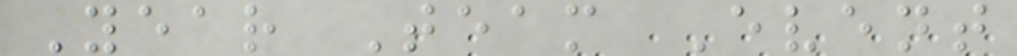Year Team Event
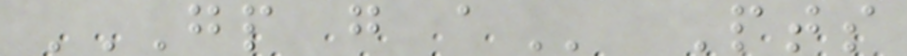GP G A Pts
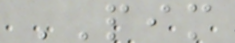PIM
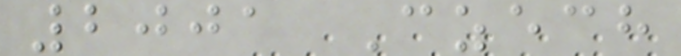2001 Czech
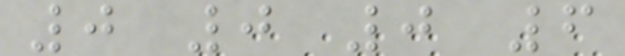0 0 0 6
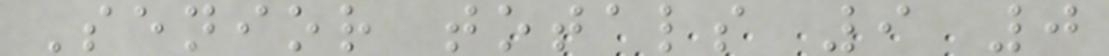Senior totals 9 0
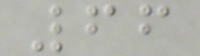66
